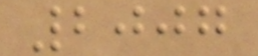2007
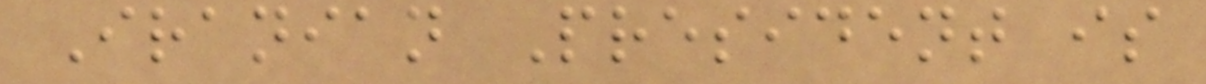Iranian President is
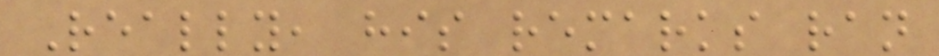Really, his remarks ran
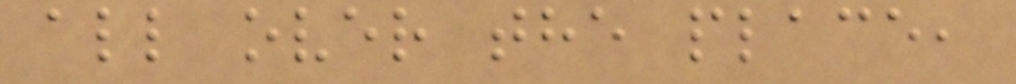all over the place,
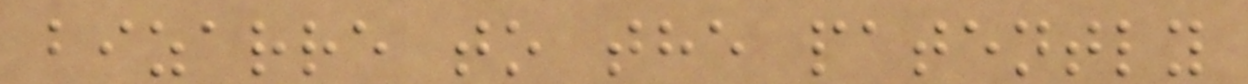bizarre to the patently
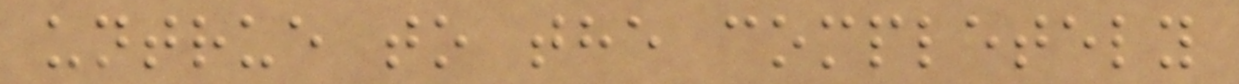untrue to the completely
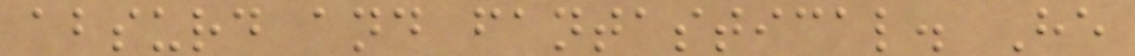absurd and fantastical. He
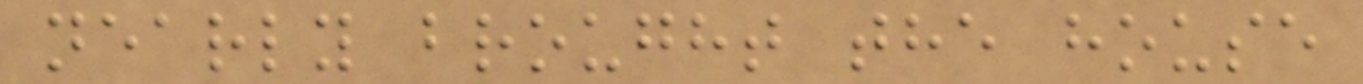nearly brought the house
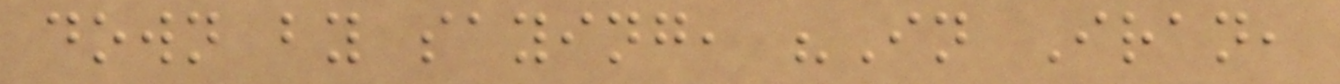down by saying, "In Iran,
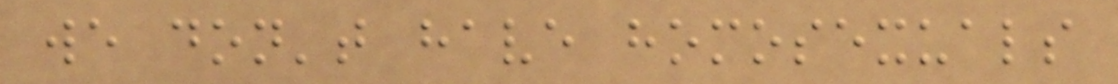we don't have homosexuals
